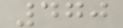470
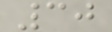30
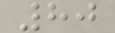80
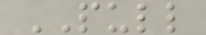PULL
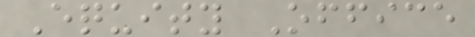Equity Office
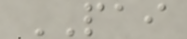PAI
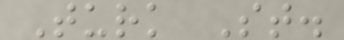Turk St.
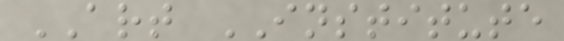ART INSTITUTE
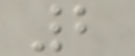2
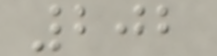202
